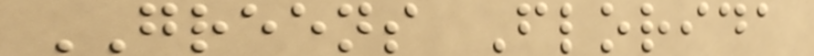GREENS Florida
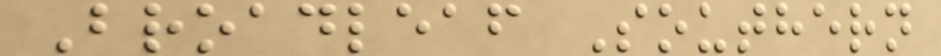Broadleaf Southern
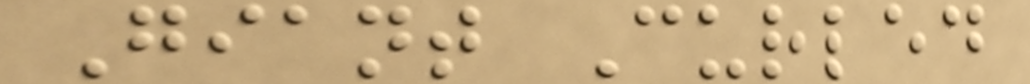Giant Curled
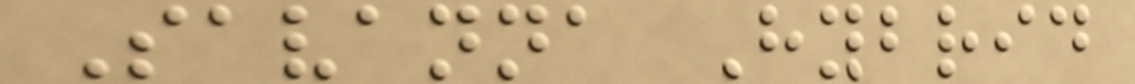Savanna Hybrid
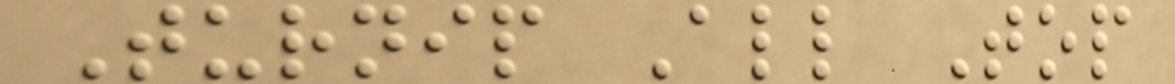Turnip All Top
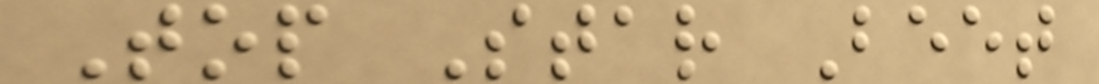Top Star Beet
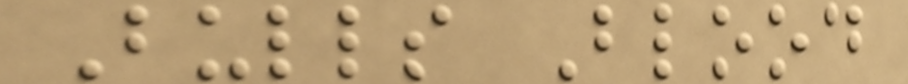Bulls Blood
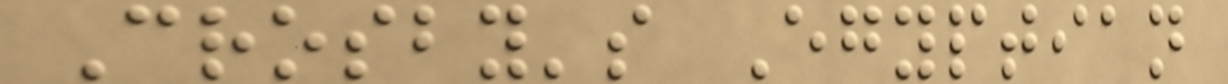Crosby's Egyptian
